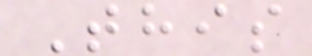This
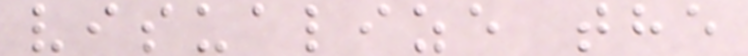visualize the
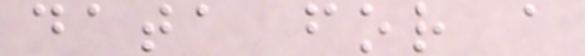data for a
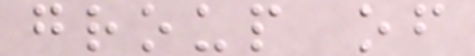group of
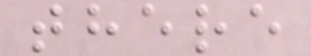there
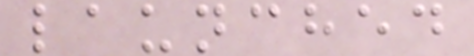launched
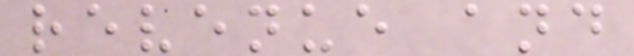revenue and
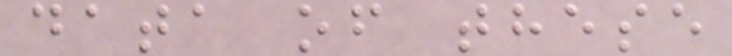data of these
